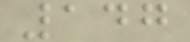147
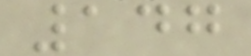147
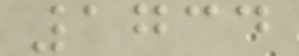1734
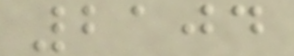2104
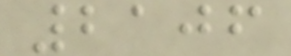2106
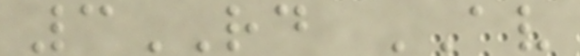3RD AV
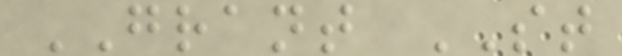GRANT ST
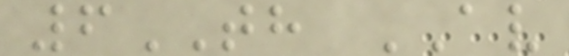6TH AV
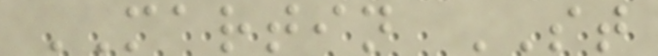MARTIN ST
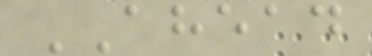AHEAD
